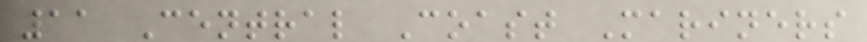11 Central Coast Mariners
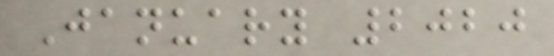January 2020
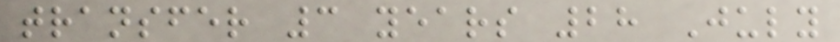transfer 3 years 28 July
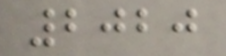2020
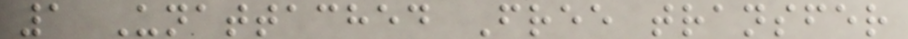1 Unattached Free transfer
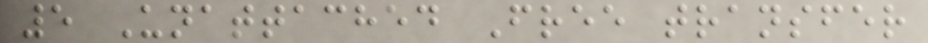5 Unattached Free transfer
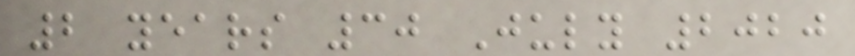2 years 30 July 2020
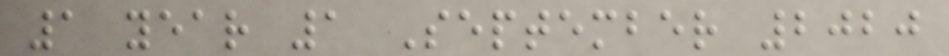1 year 1 September 2020
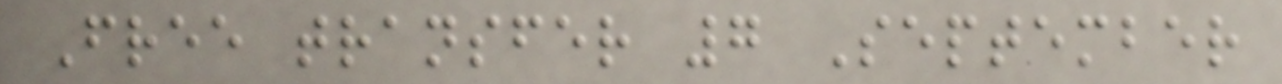Free transfer 7 September
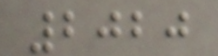2020
